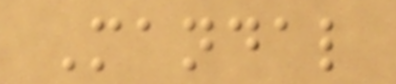Mandal
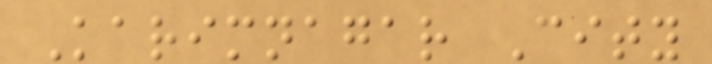Karimnagar City
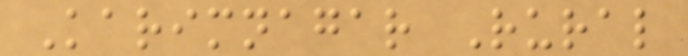Karimnagar Rural
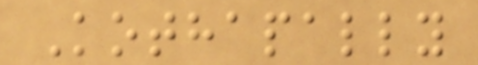Kothapally
